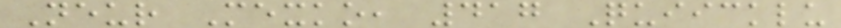Neur Mexko, 417 Quiicklu
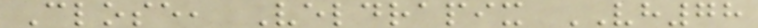Close, Veldrapix VH78
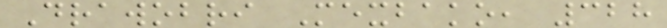Drawobri Mexbako, 328
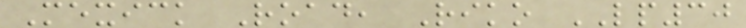Mexick Road, Riko LP30
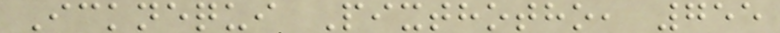Icknequi Pixthotho, 755
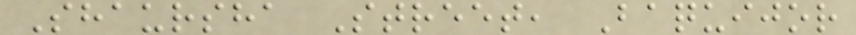Shaursha Street, Baquijor
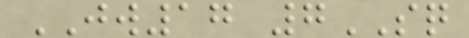JW17 7SQ
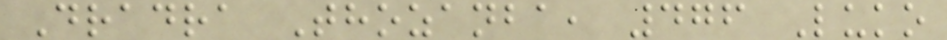Dradra Thozanba, 476 Luko
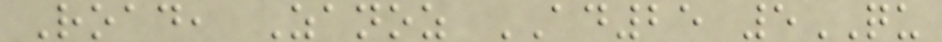Road, Zanoz AD25 5QU
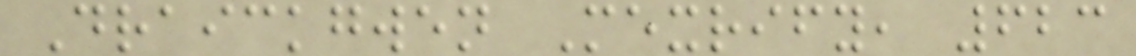Draickgwen Mexrify, 623
